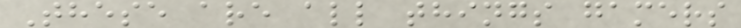These are all things gamers
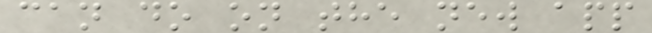can do on the new app
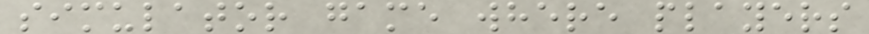simulator game where players
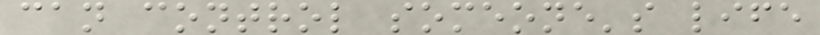can control someone's life
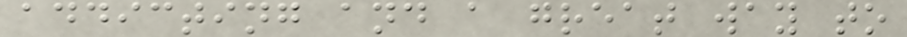addicting and a great way to
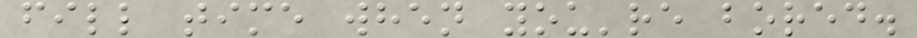fill time when you're bored.
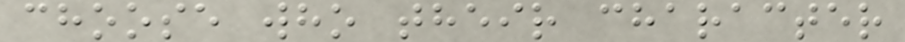choose who their character
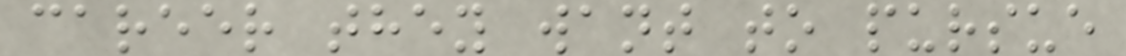career they want to pursue
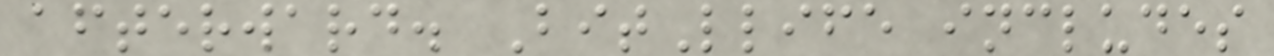afterward. BitLlife includes
